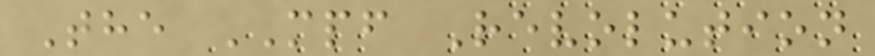The MPF Revolution
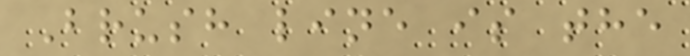Brush line is the
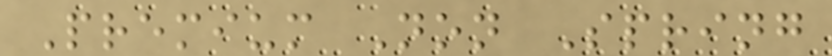Premium Non Spring
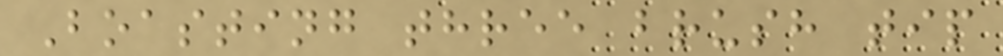Boasting three brush tip
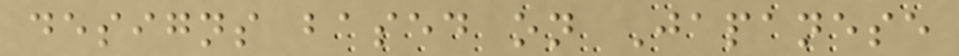designs based on Japanese
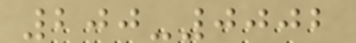200-0002
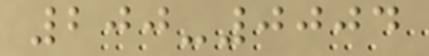200-0004
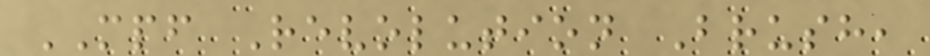MPF Revolution Brush,
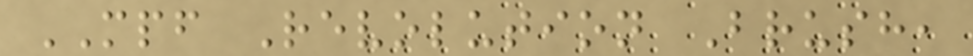MPF Revolution Brush,
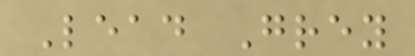Lead Grey
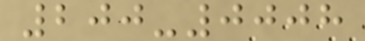200-0008
